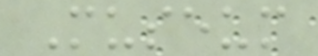Museum
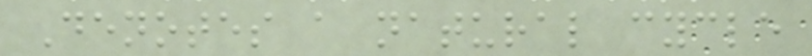Denotes a natural cycle
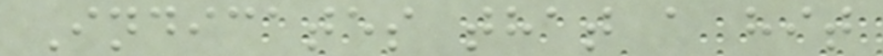Indicates that a hit
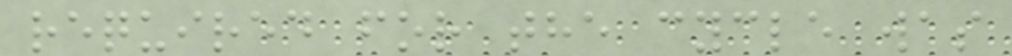required for the cycle was
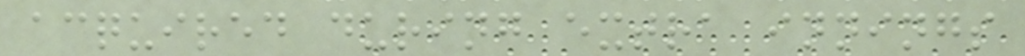acquired during extra innings
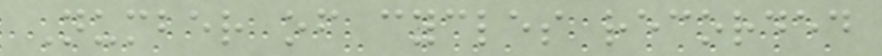Number of cycles recorded
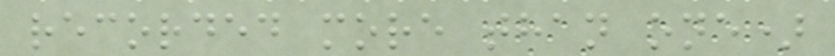recorded more than one)
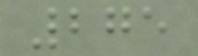275
